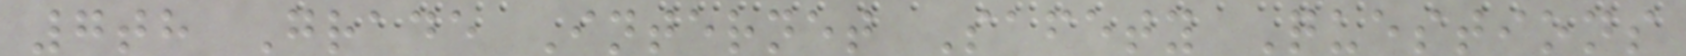7th Grade Internet Safety Questions
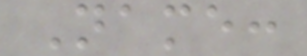Name:
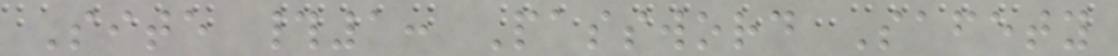Site #1: Password Safety
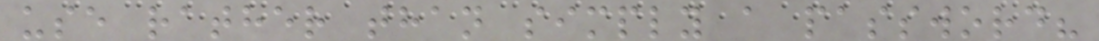use rather than simply a password?
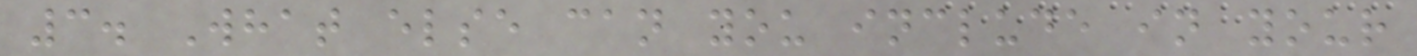3. What else can you include in your
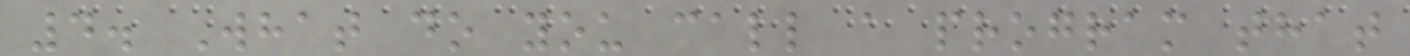4. What do you call a program that
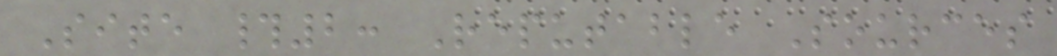Site #2: Reputable Sources
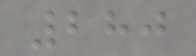280
